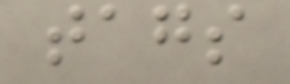tags
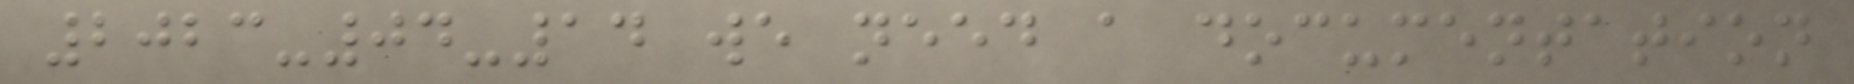2023-04-14 we need a documentation
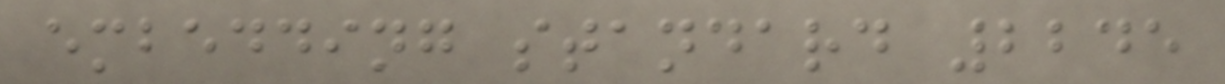embedding standard 2245
